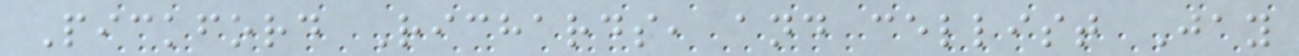Pickford Richards, and cellist Jay
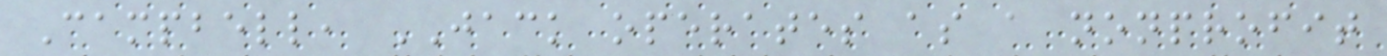Campbell, JACK operates as a nonprofit
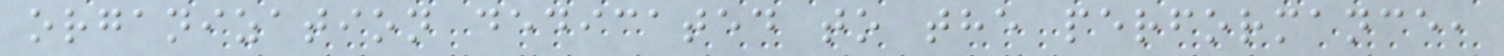organization dedicated to the performance,
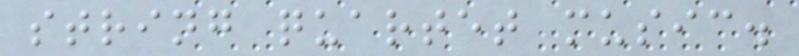string quartet music.
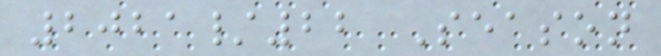2021/22 Season
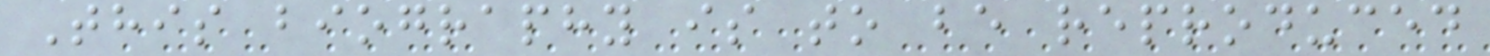This biography is to be reproduced
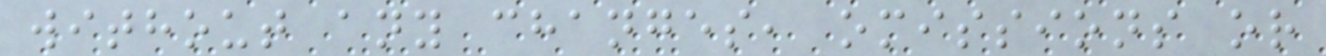without any changes, omissions or
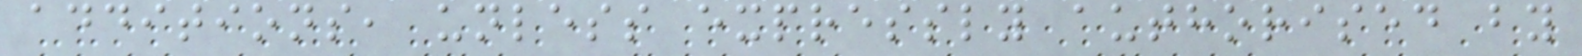additions, unless expressly authorised by
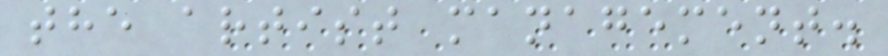the artist management.
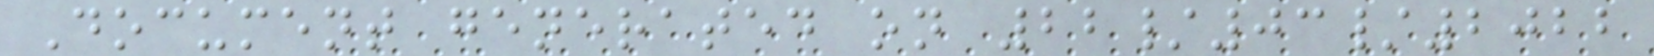Document generated on 22/03/2022
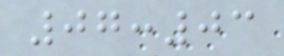07:03
